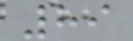89
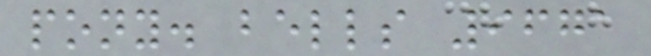pony. bells 9671
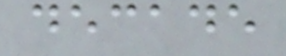decade
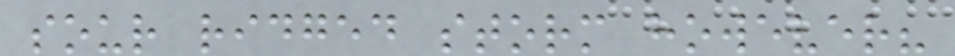sour ridged storm however?
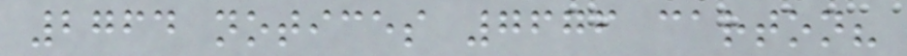2764 notices 7676 carton?
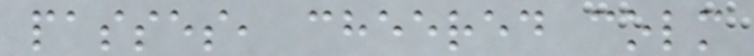passes, cheered colm
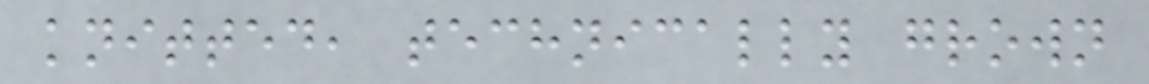knitted, technically grown
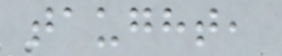taught,
